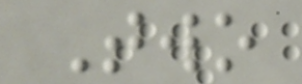Two
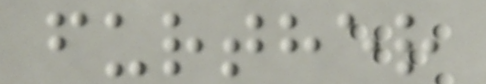further
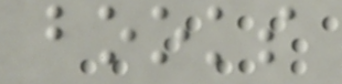books
